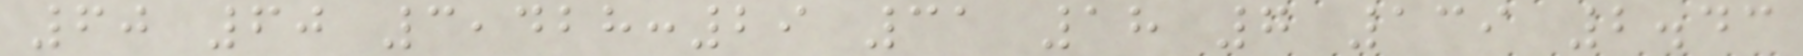60 60 3,428:29 31 18 7 139 2.43
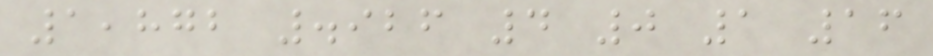1,872 .926 4 0 1 16
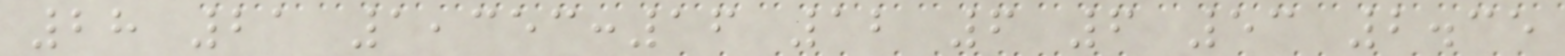28 21 1,353:16 12 6 6 53 2.35
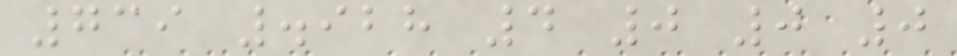739 .928 4 0 0 0
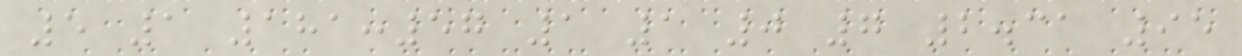5 1 181:57 1 1 0 7 2.31 95
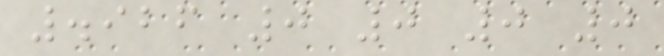.926 0 0 0 0
